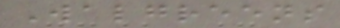Walgreens
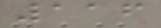116
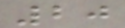20
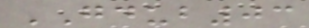GDUB03
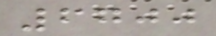6700
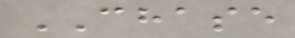CHASE
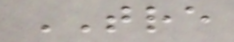TRE
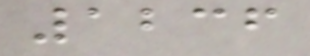1236
